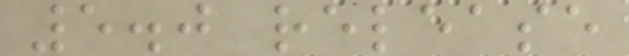5.0 release
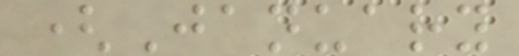(January
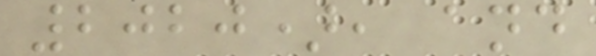2020), and
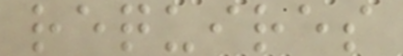requires
